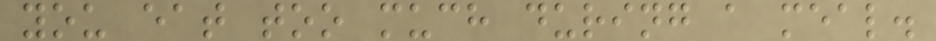you eat too much during a meal.
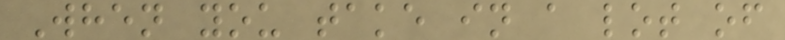When you take in a lot of
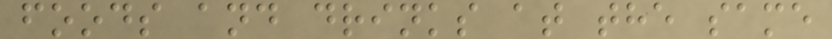foods and drinks at the same
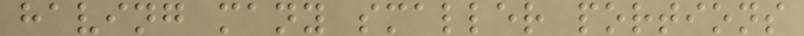having many smaller portions
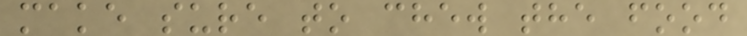make sure to chew the food
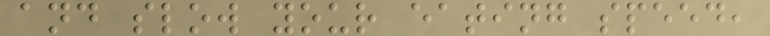and slow your eating speed,
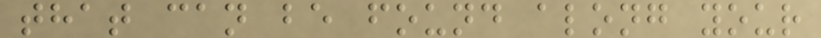that can be found along your
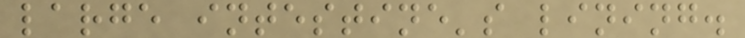large intestine's lining.
